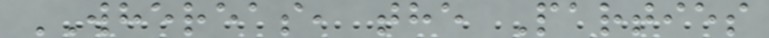WHEREAS, the Parties
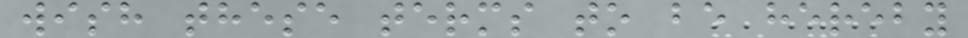wish these terms to be hereby
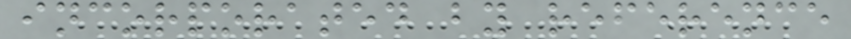incorporated by reference
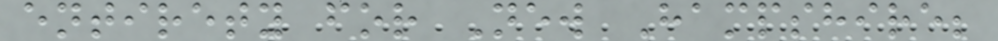entirety for New Hampshire;
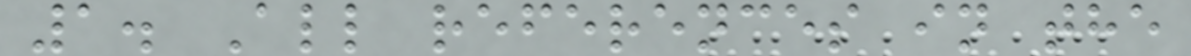1. All references in the
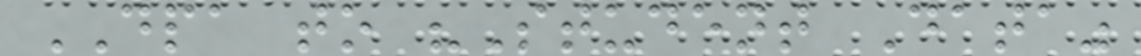DPA to "Student Data"
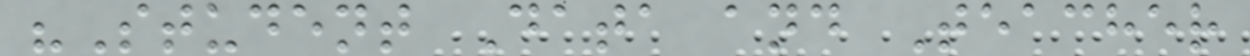"Student Data and Teacher
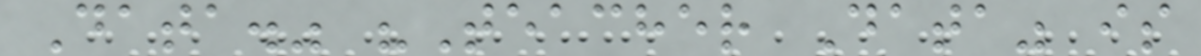Data." "Teacher Data" is
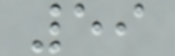59
